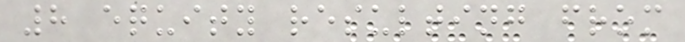8 equity resulting from
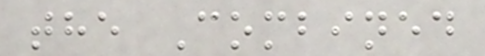the Combined
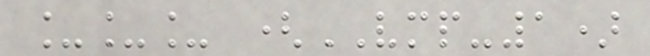___ (VMP-1)
